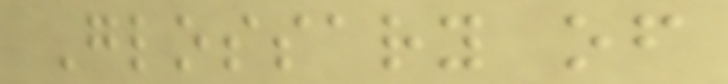Glossary of
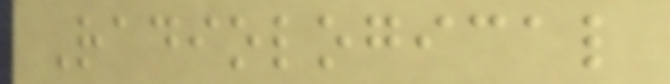Radiological
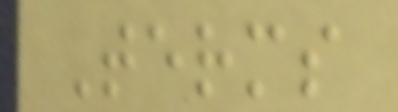Terms
